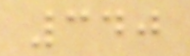340
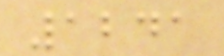1241
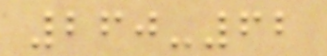260-62
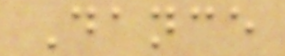Dance
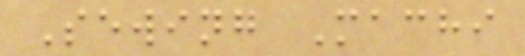Sewing Machi
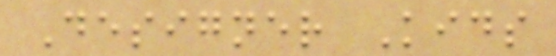Designer Kids
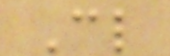Cl
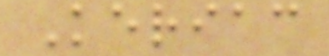Keriac
